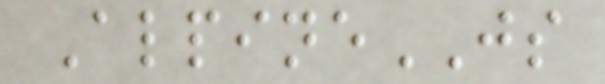AlpineJS
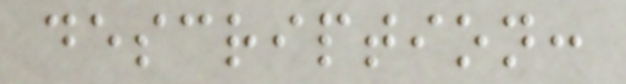description:
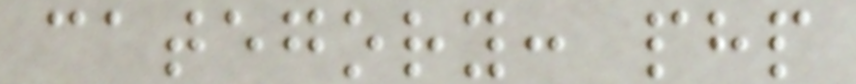category: php
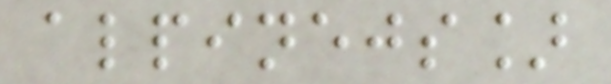alpinejs]
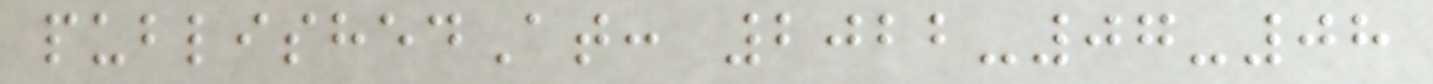publishedAt: 2022-07-08
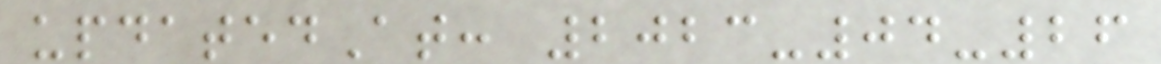updatedAt: 2023-04-26
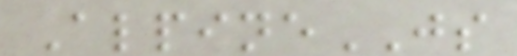AlpineJS
